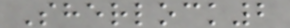Sherlock2
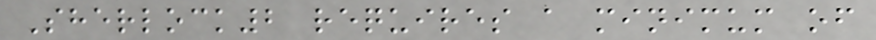Sherlock2 requires a minimum of
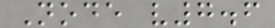Node v7.6
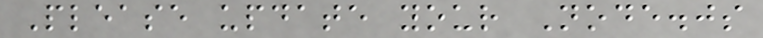Please update your Node.js
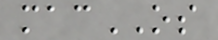macOS
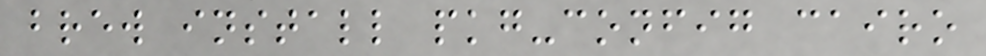brew install pkg-config cairo
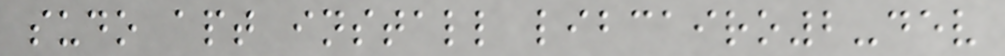sudo apt install libcairo2-dev
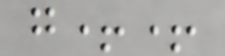g++
